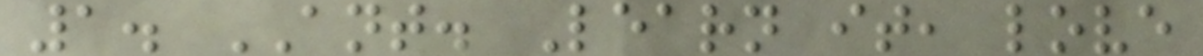1. ANT. Learn it, love
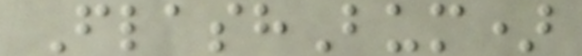FlashBum)
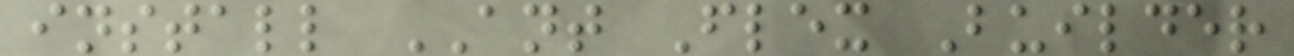install ANT Flex Builder
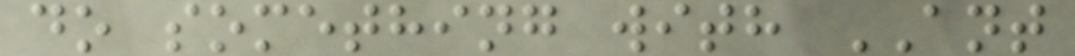do something with ANT
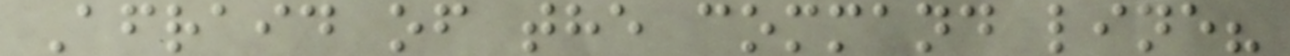Afraid of the command line?
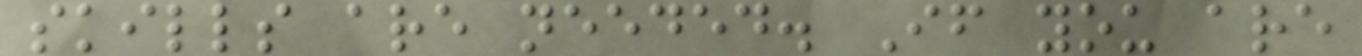skills are needed. If you are
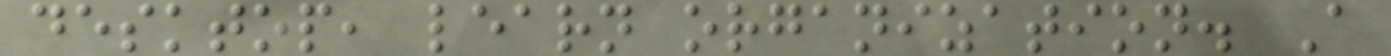desktop, learn organization. A
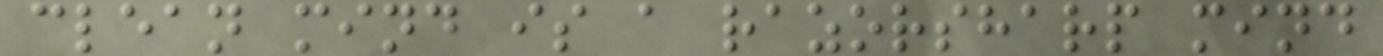clean mind is a razorsharp mind
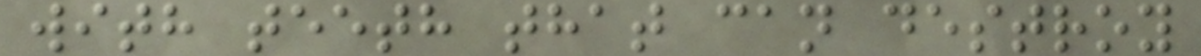with teeth that can destroy
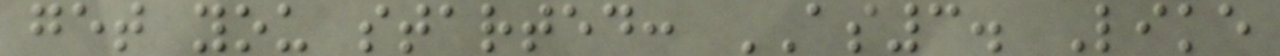get you started: AS3. Like
